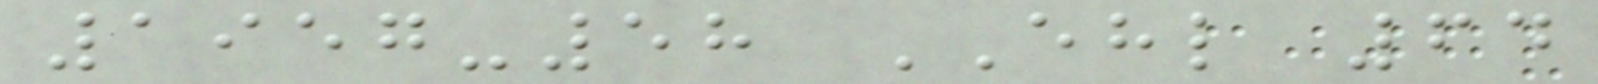1957-58 EHL 64
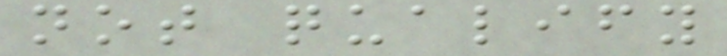not qualify
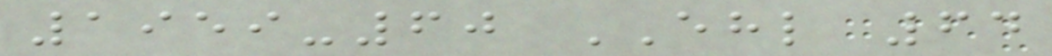1959-60 EHL 64
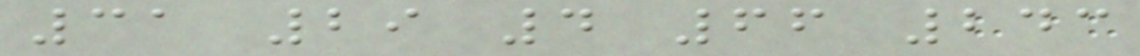31 29 4 66 243
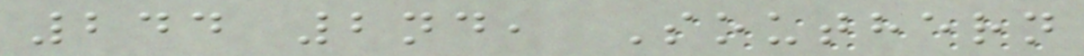244 2nd, Southern
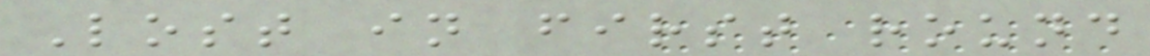Lost in first round
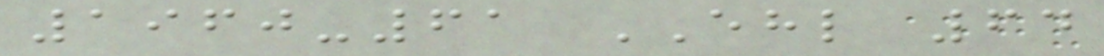1960-61 EHL 64
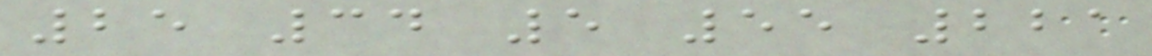25 34 5 55 221
